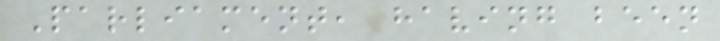Parliament, having been
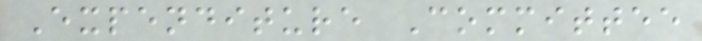Expenditure Committee
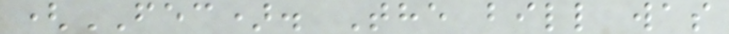(FEC). The bill was
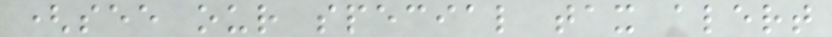(see our special tax alert
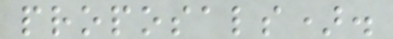proposals).
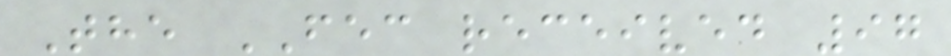The FEC received 97
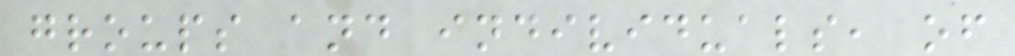groups and individuals, of
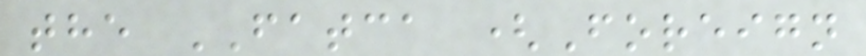the FATCA (Foreign
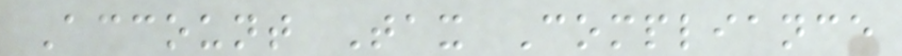Account Tax Compliance
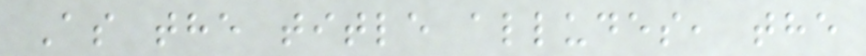As the title alludes, the
